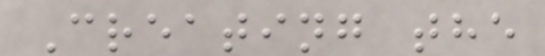Creating the
